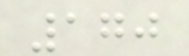170
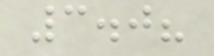3.0?
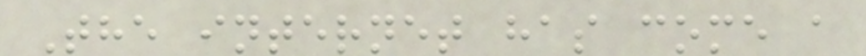The internet has come a
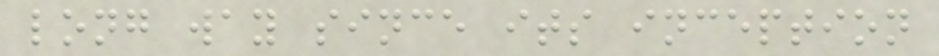long way since its inception
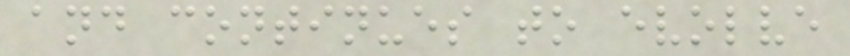and continues to evolve
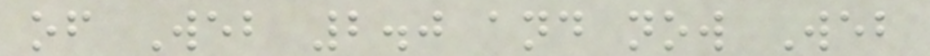of Web 2.0 and now Web
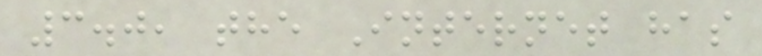3.0, the Internet has
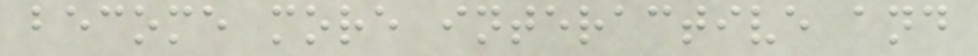become more interactive and
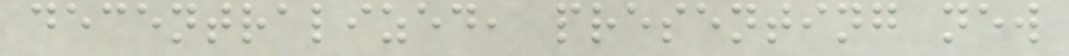decentralized, presenting new
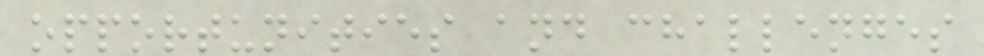opportunities and challenges
